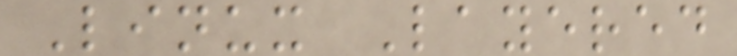Linux Layered
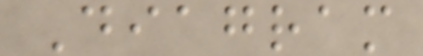Diagram
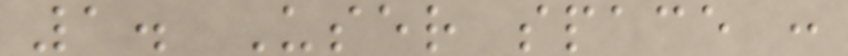1. User space :
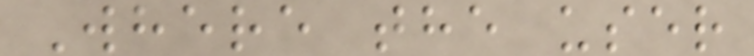Where the user
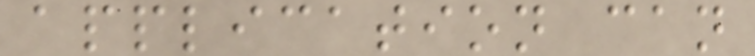application can
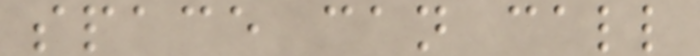space can call
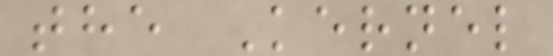the Kernel
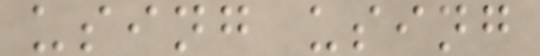using using
